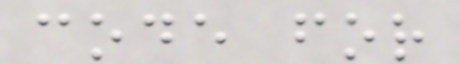code for
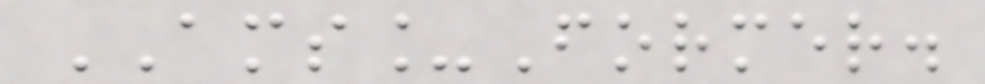AMS_Former.
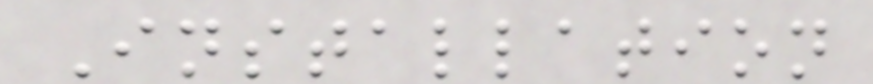Installation
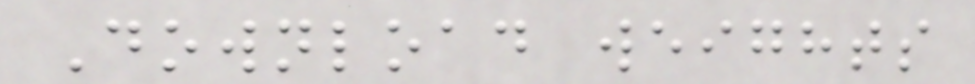Download weights
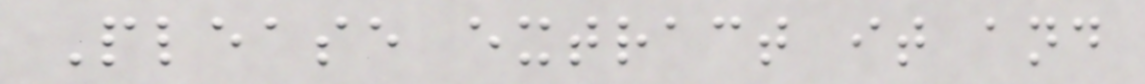Please extract it and
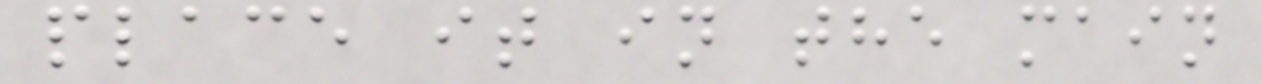place it in the main
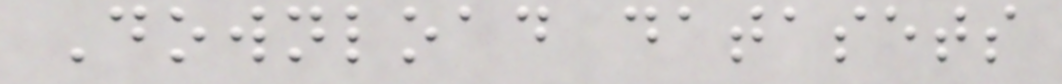Download datasets
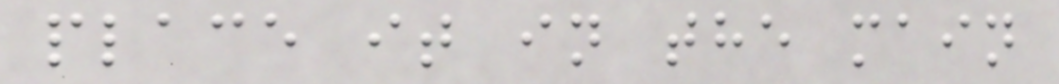place it in the main
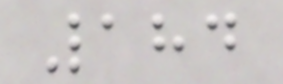184
